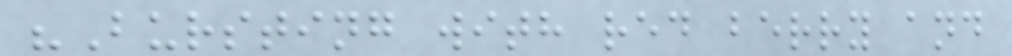"Bursting with red berry and
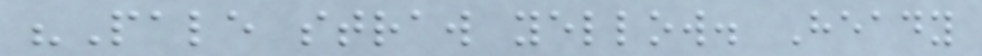"Pale straw yellow. Heady
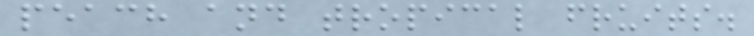peach and tropical fruits.
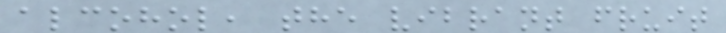alcohol, the vibrant fruit
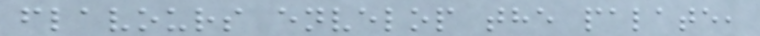flavours envelop the palate,
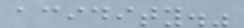acidity."
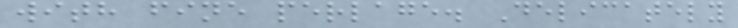with fine perlage. Delicately
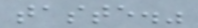taste."
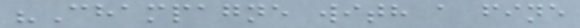"Champagne with a fine
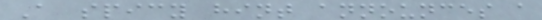A spicy hint announces a
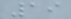19
